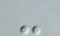-
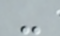-
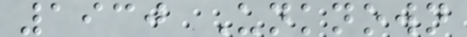1930 Unknown
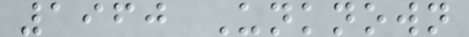1960 Unknown
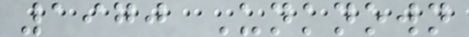1970 Unknown
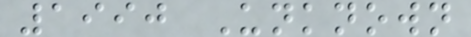1990 Unknown
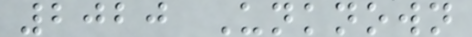2020 Unknown
